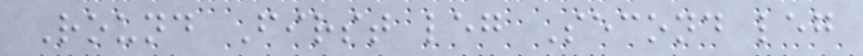Round First leg Second leg
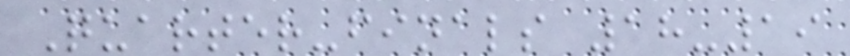Quarter-finals 18-19
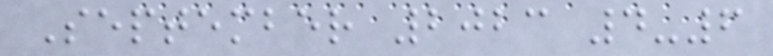September 2023 4-6
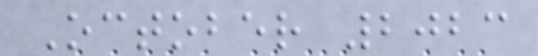October 2023
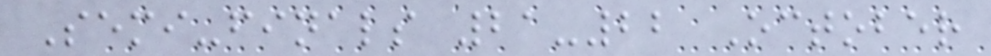Semi-finals 21-22 October
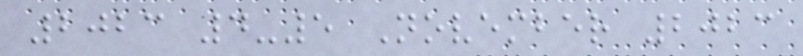2023 4-5 November 2023
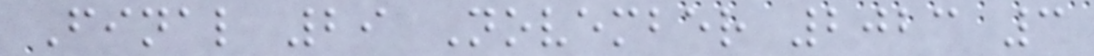Final 29 November 2023 3
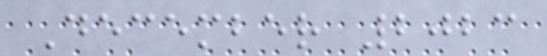December 2023
